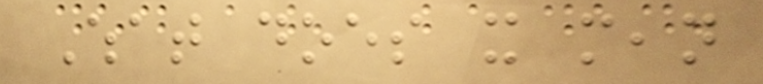What does it mean
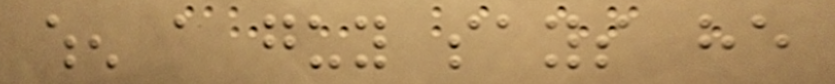when a guy says he
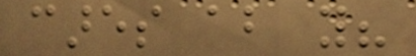cares about you?
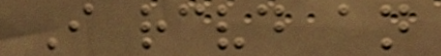I received an
